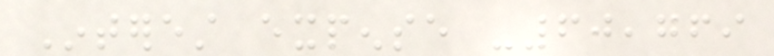Interest expense -60,769
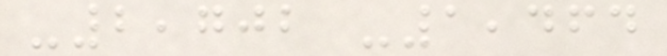-2,702 -1,464
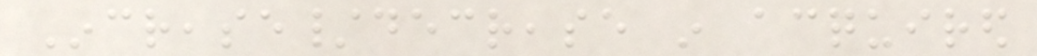Increase/decrease in acquired
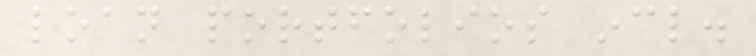loan portfolios incl.
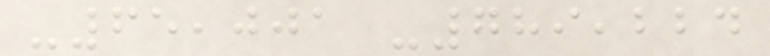-65,001 -789,224
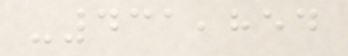-431,854
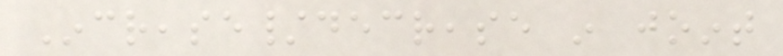Increase/decrease in joint
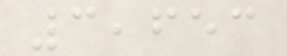3,653
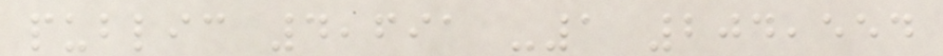public 4,691 -1 204,554
